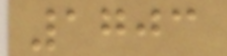1703
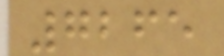7265
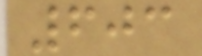603
